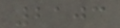2103
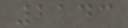2143
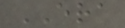ERA
